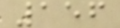156
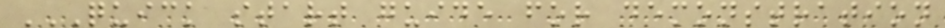QUICK START GUIDE FOR DEMONSTRATION
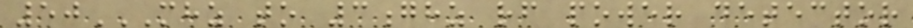50MHZ TO 3GHZ RF POWER DETECTOR
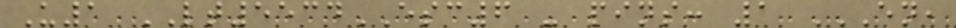U1 LT5534ESC6 - pins: 1 EN,
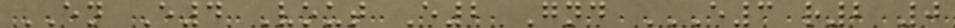EN E4 Vout E2 Gnd E3 R2 0
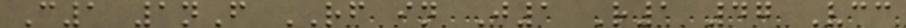C1 1nF RF in J1 R1 47 Vcc
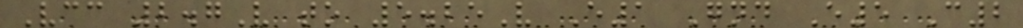Vcc 2.7V to 5.25V E1 Gnd E5 C2
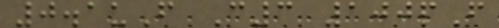0.1uF C3 100pF
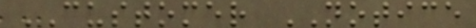CUSTOMER NOTICE
